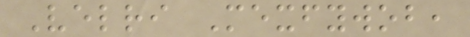Velri Mexfywob,
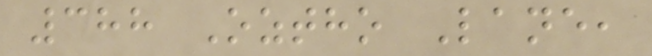388 Oztho Lane,
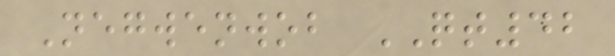Negwenwob QT42
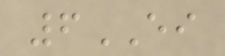6EI
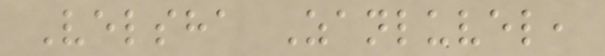Velsha Zanluvel,
